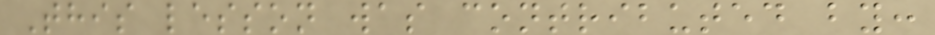This lesson was contributed by:
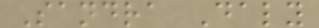Sandra Daly
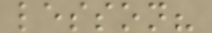lesson?
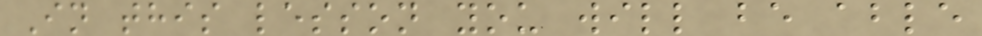In this lesson you will be able
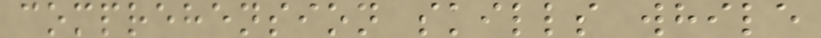comprehension skills while
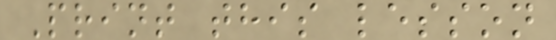Print this lesson
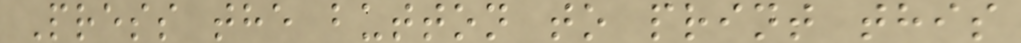Press the button to print this
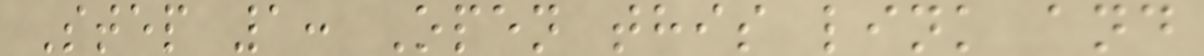Step 1: Open this link and
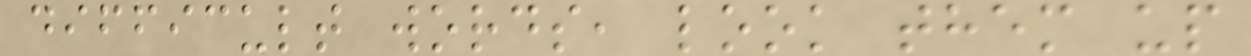difficult words, look them up
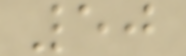50
